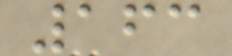163
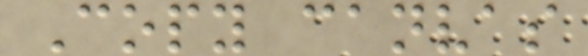Copy canvas
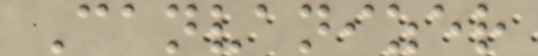Canvanizer
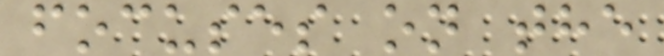focuses on the
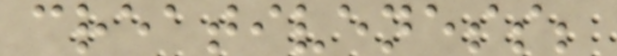creativeness;
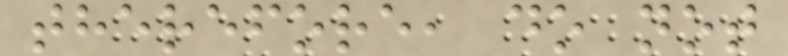therefore, do not
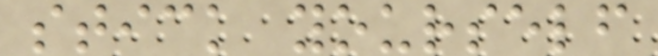stick yourself
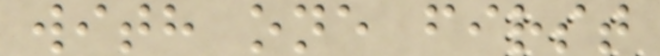with one first
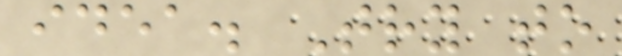idea. Try to
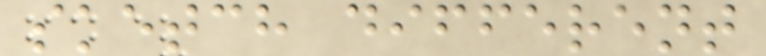sketch different
